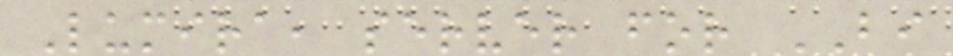Lumira, server for BI
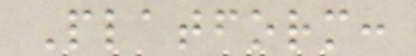Platform:
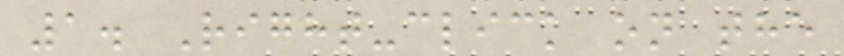1. Right-click on the
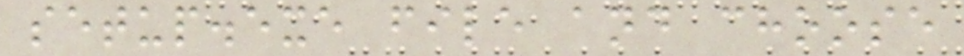setup.exe file and choose
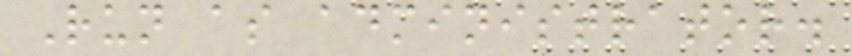Run as administrator.
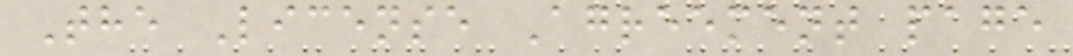The License Agreement page
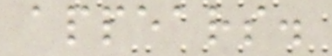appears.
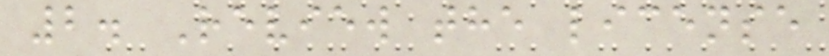2. Review the license
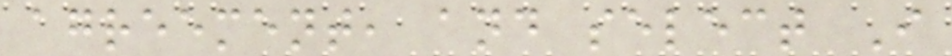agreement, and select I
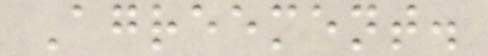Agreement.
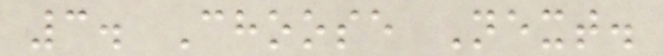3. Choose Next.
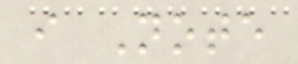i Note
